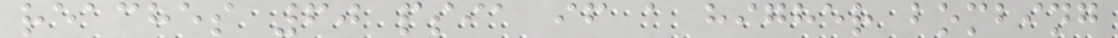reaches 60 psia if a higher bombing
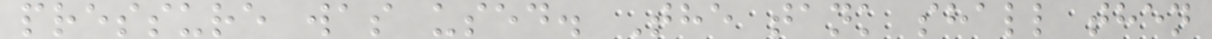pressure was used. The tank shall then
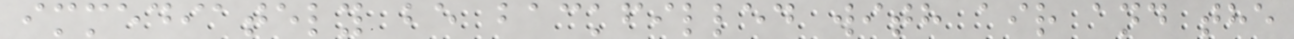immediately be backfilled with air and the
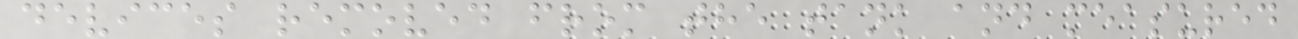devices removed from the tank and measured
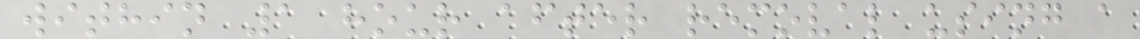within 1 hour after removal using a
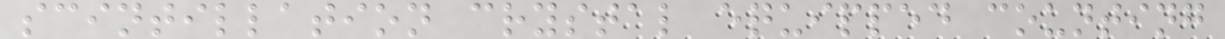scintillation crystal equipped counting
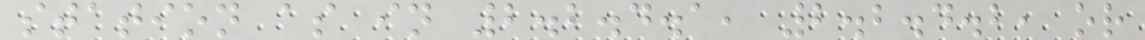station as in 2.2.4.1, 2.2.4.2, or
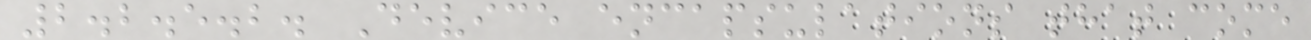2.2.5.2. Device encapsulations that come
